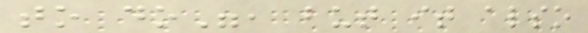to do", but it also
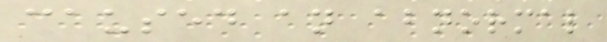caused an abnormal
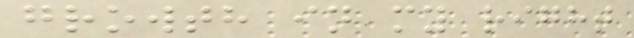growth in my right
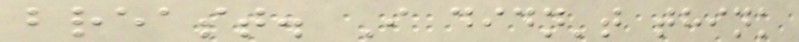breast. I didn't think
